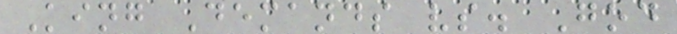King Demands vs. God
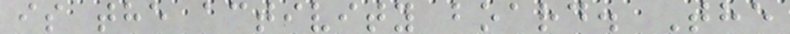is the activity board. The
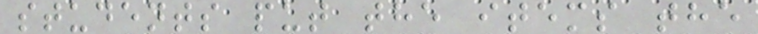students put the items the
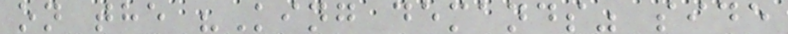on the "King demands" side
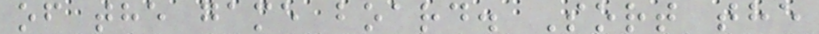of the game board. Sort the
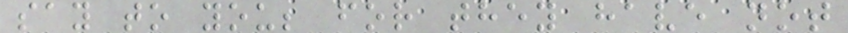say to you; for they have not
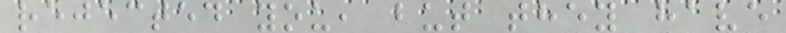rejected you, but they have
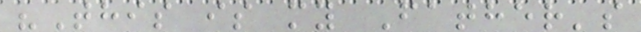"This is my Father's
